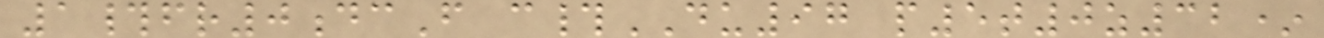1#fr0dcF c#DU97 p5t0z32*
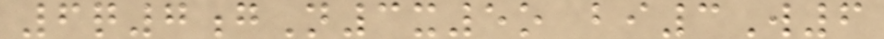6q7gN3x5o bi3W6
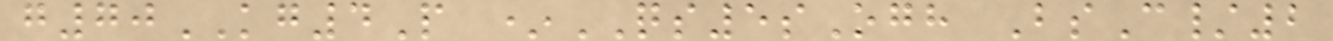g70KG4P *QS5sOgh BsC/2
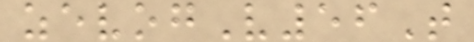zevogV56T
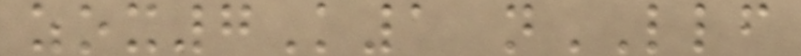zox7K1 nLLF
